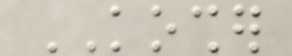KOSHER
